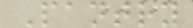Pantry
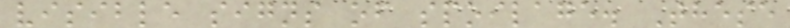visible signs of spoilage. These
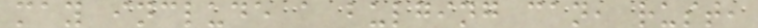may include a bulging can, rust,
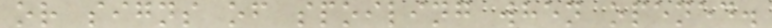or signs of spoiling when opened.
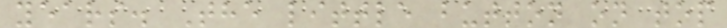years. The little button on top
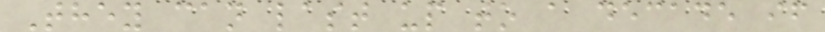They can last up to a decade if
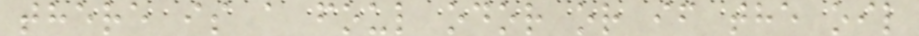there is a foul odor or if the oil
